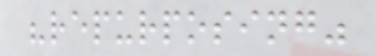"repurposing"
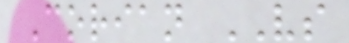Corian VS
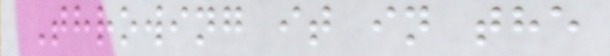Throwing it in the
